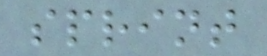sprint
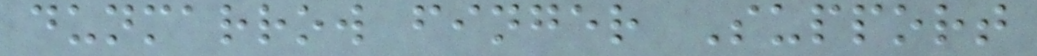dunmarrow finger Support
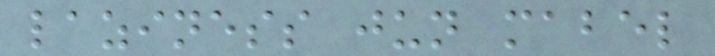laziness jun mabel
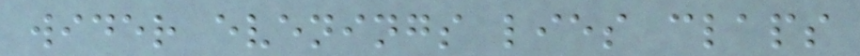wider evenings lies claps
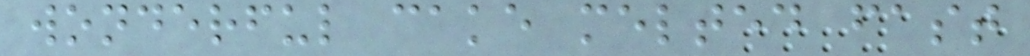wonderful cake melted fast
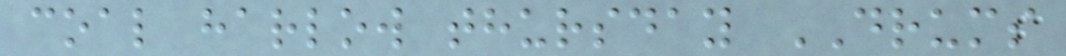coal harlow thursday DRUMS
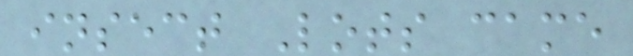insect Lots came
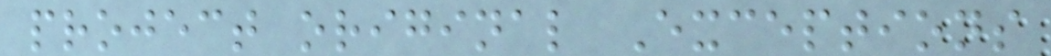project original Exceptions
